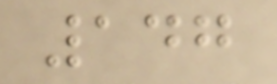147
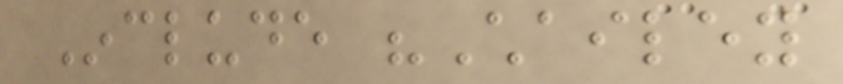Include "Chailey
